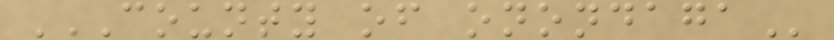COUNTY OF ONONDAGA
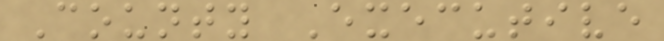County Executive
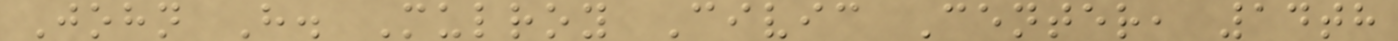John H. Mulroy Civic Center, 14th
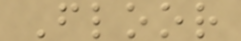Floor
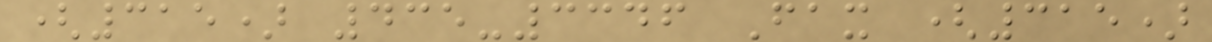(315) 435-3346 Fax (315)
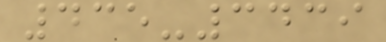435-3439
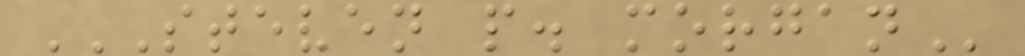STEVEN P. MORGAN
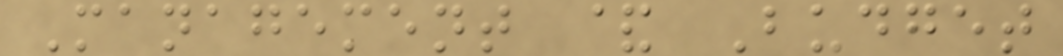Management & Budget
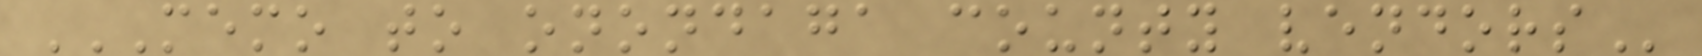MEMO TO ONONDAGA COUNTY VENDORS
